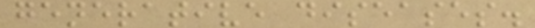generative diseases.
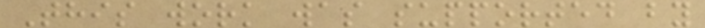This work was supported by
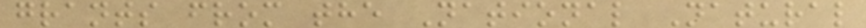grants from the National Natural
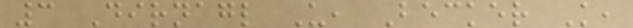3 Dirnagl U, Becker K,
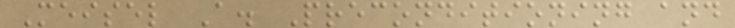Meisel A. Preconditioning and
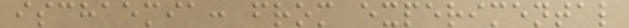ischaemia: from experimental
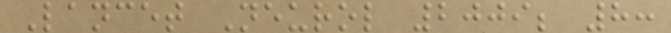Lancet Neurol 2009; 8:
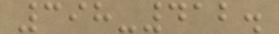398-412.
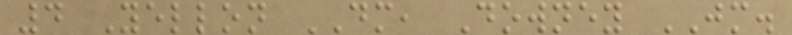4 Yellon DM, Downey JM.
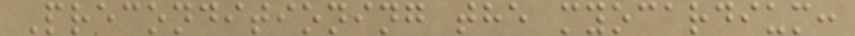Preconditioning the myocardium:
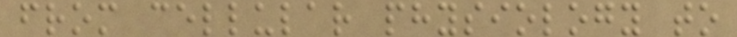from cellular physiology to
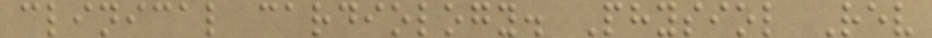clinical cardiology. Physiol Rev
